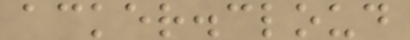acker.cloud
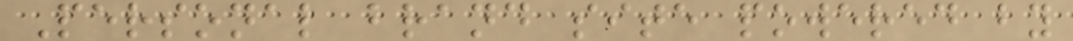Personal brand site powered by
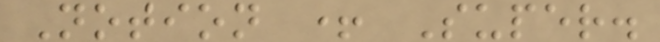Notion + Super.
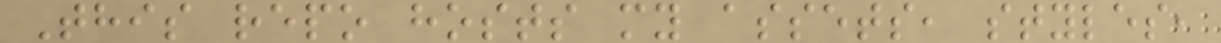This repo hosts my assets, styles,
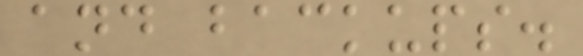and backups.
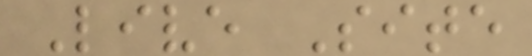Live Site
